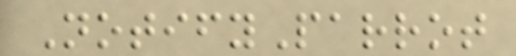NotifyParrot
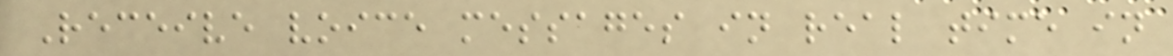Receive voice messages in real time in
